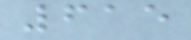615
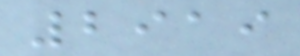2919
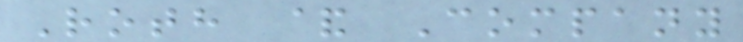Roth & Company
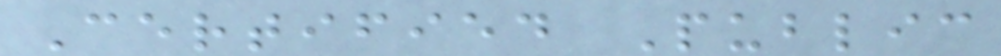Certified Public
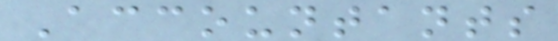Accountants
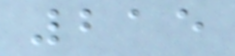215
